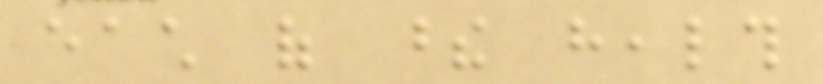each of these health
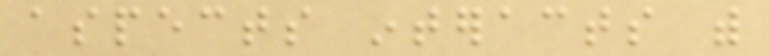aspects interacts with
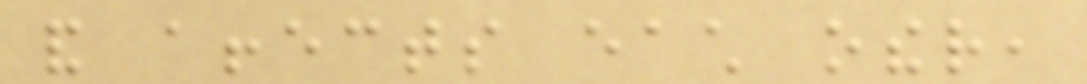and affects each other,
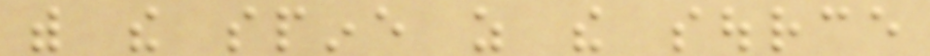with the spine as the source
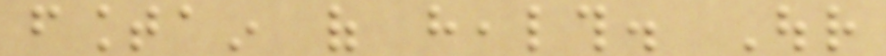fountain of health. Our
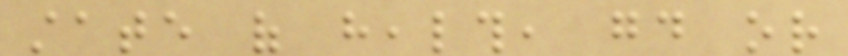state of health, good or
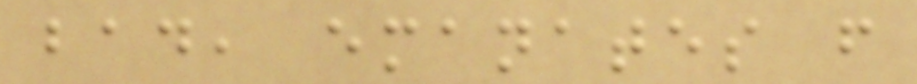bad, emanates from
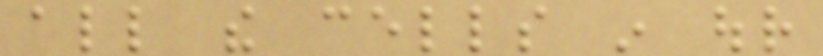all the cells in our
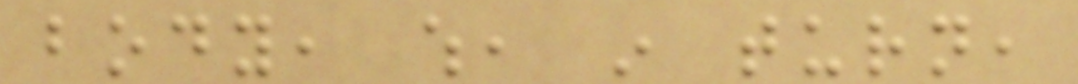body, which, in turn,
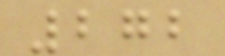272
